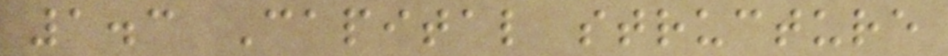1.3 Capital structure
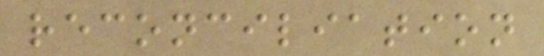reconciliation
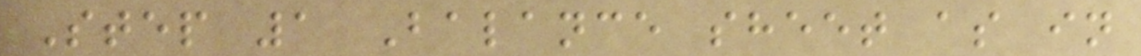Step 1 Balance sheet as in
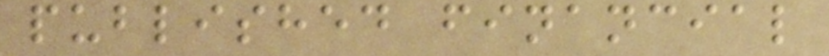published financial
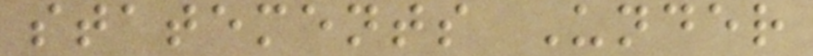statements Under
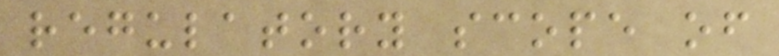regulatory scope of
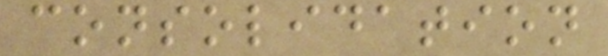consolidation
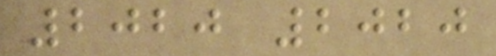2020 2020
